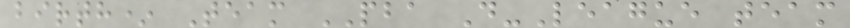birth* Team PBA D-League team
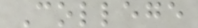College
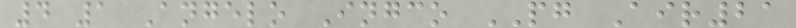4 1 Angelo Ingco PG Air21
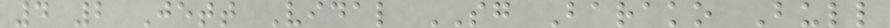4 2 Jett Vidal SG Barako Bull
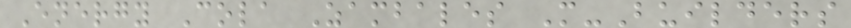Energy Cola Zambales M-Builders
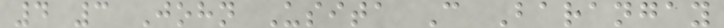4 3 John Usita C Barangay
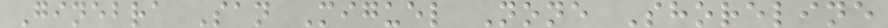Ginebra San Miguel None Shoreline
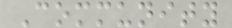Community
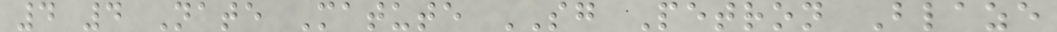4 4 Nate Matute SG Petron Blaze
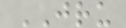JRU
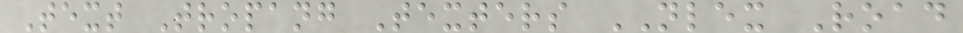Text Tropang Texters NLEX Road
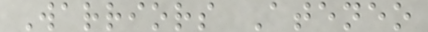Warriors Ateneo
